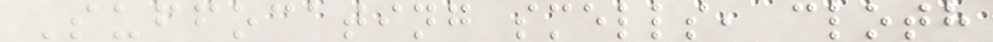Suffocating smells, cloth
